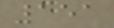151
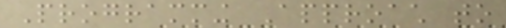Programming Approach to
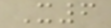X6
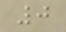0
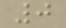0
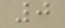0
